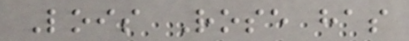Lois Rose has
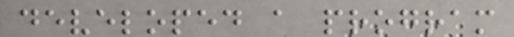developed a program
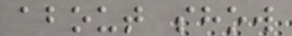about show
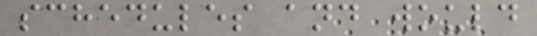schedules and would
